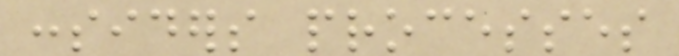considers processes
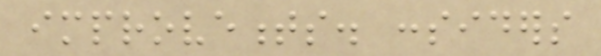improvements. considers
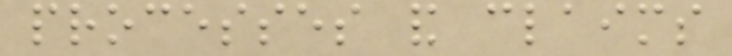processes and claims
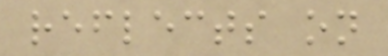reflects on
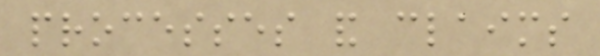processes and claims
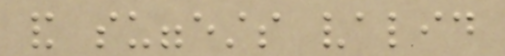and suggests valid
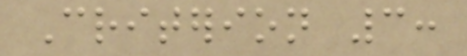Criterion 3:
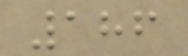186
